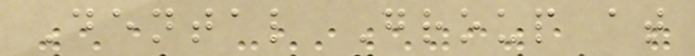Dental Group at
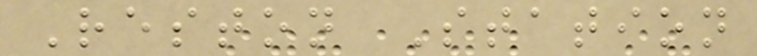Reston Station
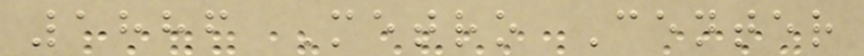1886 Metro Center
